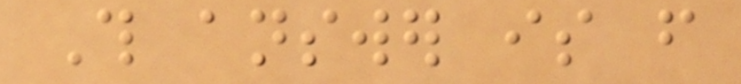This answer is from
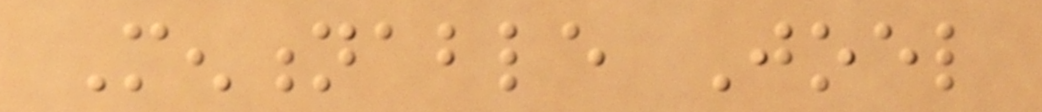Mentionable Joel
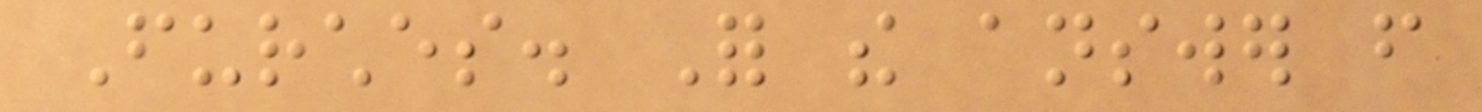Furches. For the answer from
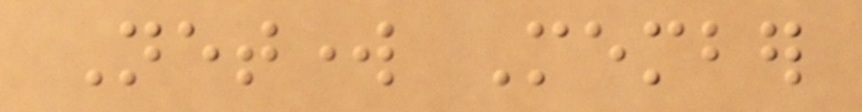Network Member
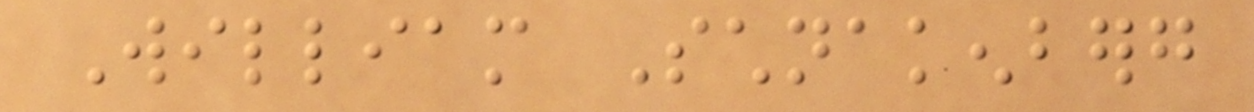William Schnakenberg
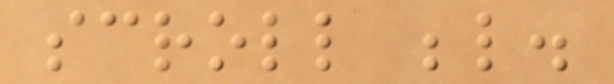scroll below.
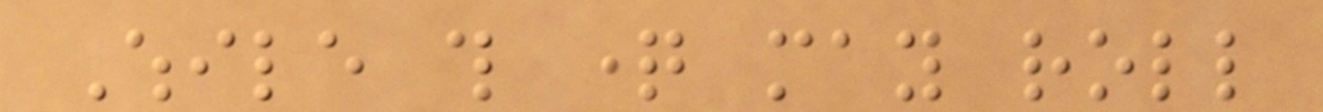While this question may roll
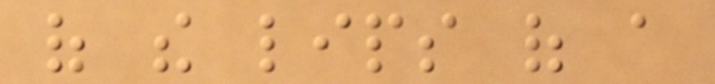of the lips of a
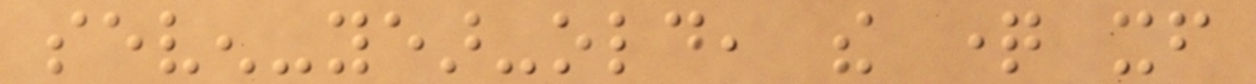seven-year-old, the question itself
